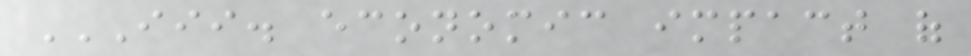III. ECONOMIC IMPACT OF
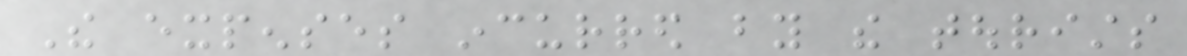The expenses incurred by the tourists
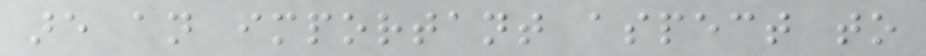are an important aspect to
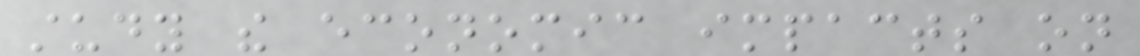study the economic impacts on
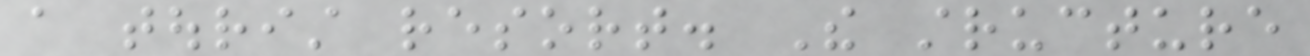a tourist resort. The structure
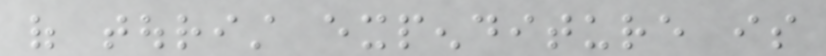of tourist expenditure is
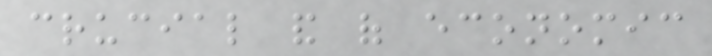crucial and of economic
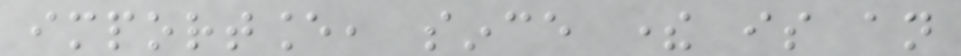importance, since there is an
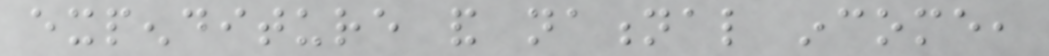expenditure and national income,
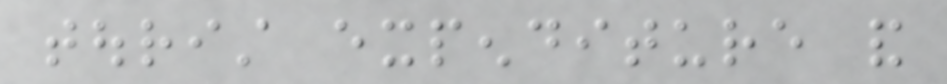tourist expenditure and
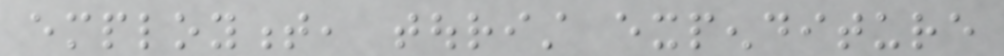employment, tourist expenditure
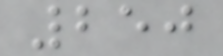250
